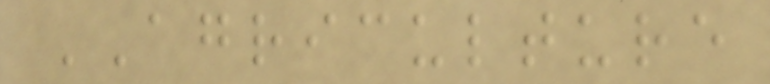AGRICULTURE
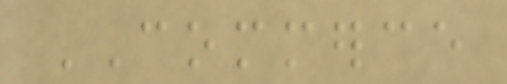COMMERCE
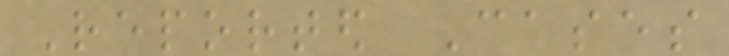Reported Cases
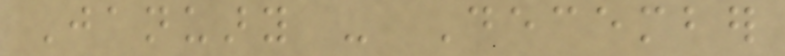January - December
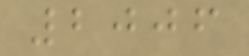2006
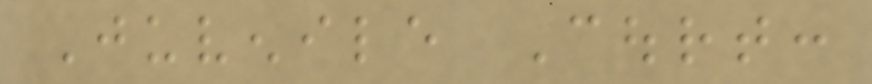Juvenile Court:
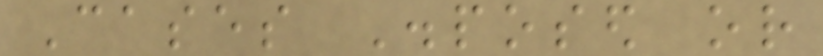Cases Disposed or
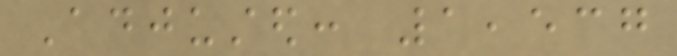Adjusted: 1,537
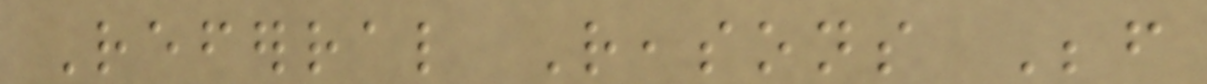Referral Reasons Before
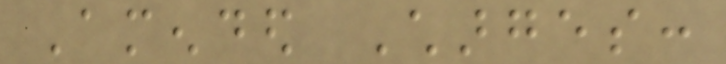Amended Charges:
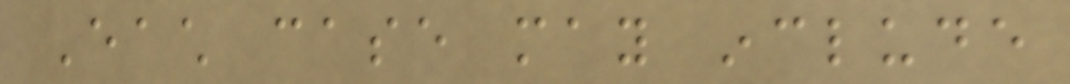Each case may include
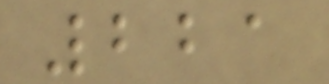221
